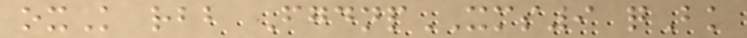oxK rbb FgdnpXMS9 qBk
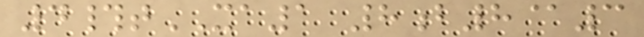4#tXA1 8b8@3
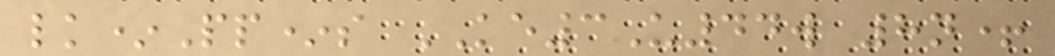lk*Pp*s KE3U44w 8n+
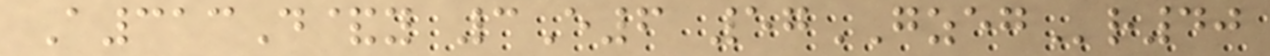A313D&y 3E6 57GZEGr40
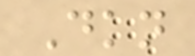Dkn
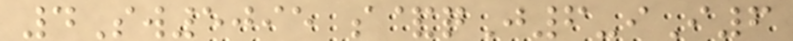4Sw5095 s&qJ6-iI6
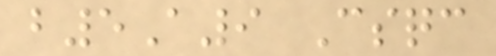b5A9 Csqc
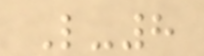L-8
